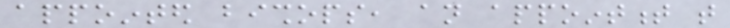appointed bishops, an appointment that
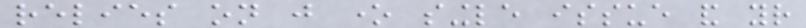relies on just one single issue and your
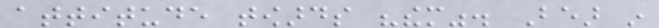attitude towards "them". Bear in
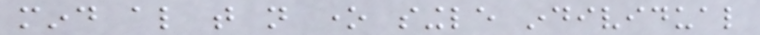mind also that not one single individual
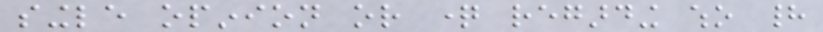single opinion or question regarding who had
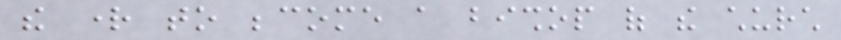the right to become a bishop of the church
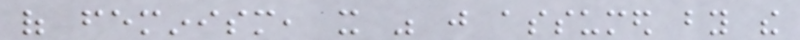of feminism, it was just assumed by the
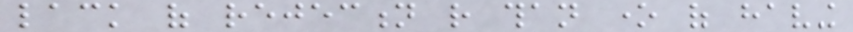lack of rejection rather than one of having
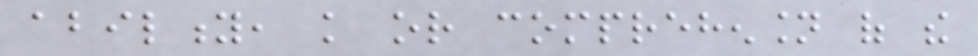ability, knowledge or comprehension of the
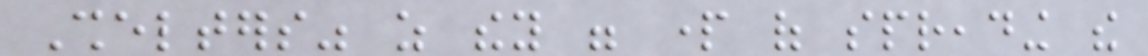Shelters" as they were part of spreading the
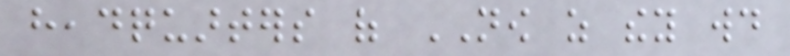headquarters of NOW as they would
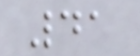41
